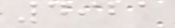4921
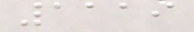1119
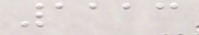1113
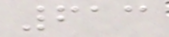613
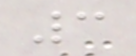3
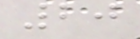20
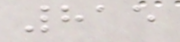815
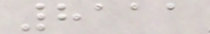8111
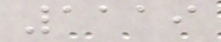1119
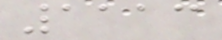1113
